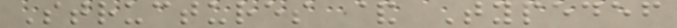Structures & Typedef
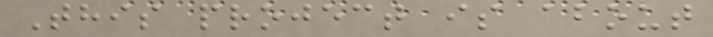This project is about
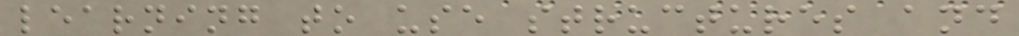learning to use structures and
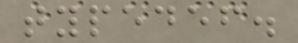typedef.
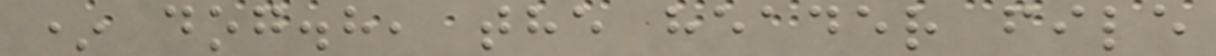* dog.h, the header file
